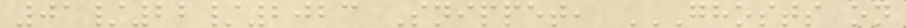01/22/2023 Snippet, GHOSTS ON
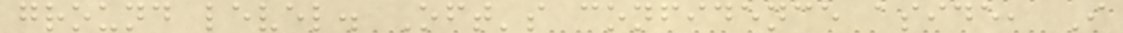ground level. Oft's confidence aside, I
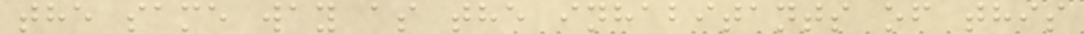the same way as the inhabitants of this
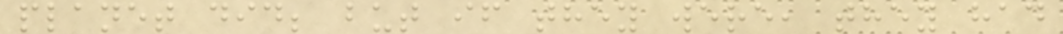planet did; but if they were, they had
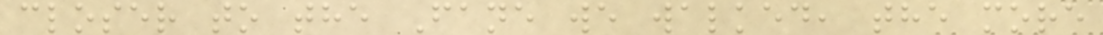closer to the Fane we walked, the more
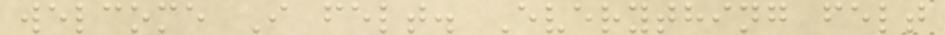welcome I felt. Everything felt
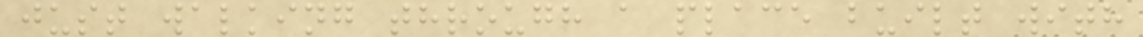just walking through a place built with
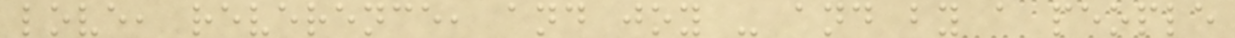love, reverence, and joy - and by a people
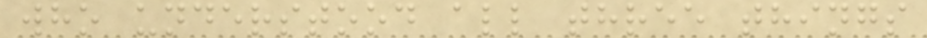who understood all three things
